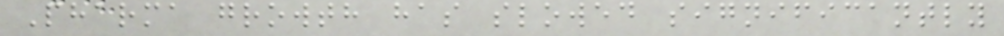Pharma growth has slowed significantly
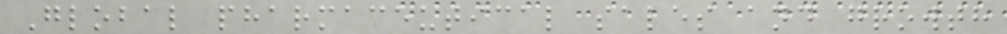Global pharmaceutical sales and growth
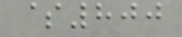$800
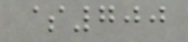$700
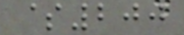$200
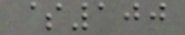$100
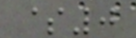$0
